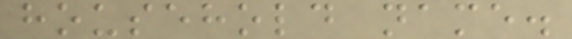household name.
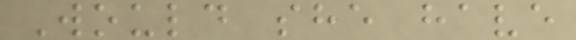Would she have
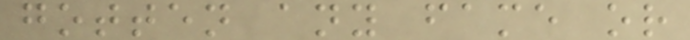gotten any fame or
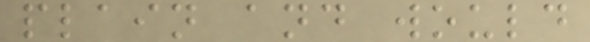plain and would
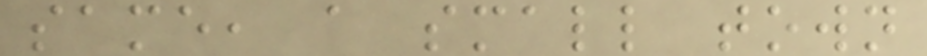same, a small town
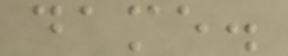dame.
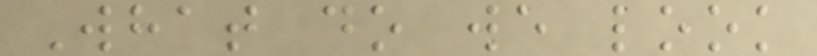What do we look
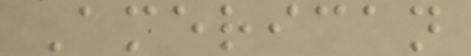American
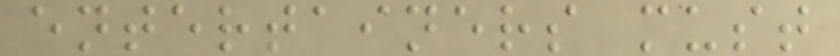entertainers must
